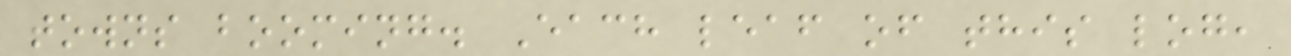towns booming. Each leaf of this log,
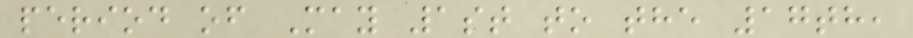period of May 1st to the 17th,
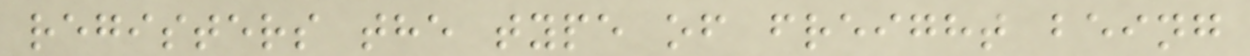registers the type of freight being
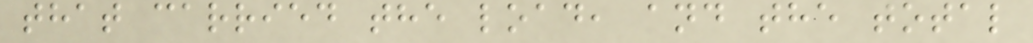that carried the load, and the total
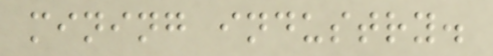mining industry.
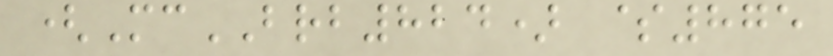(McBRB824) $875
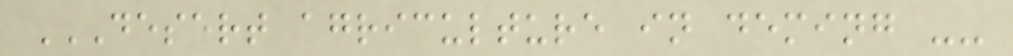DESERT AGRICULTURE IN DEMING --
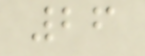26
